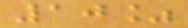10%
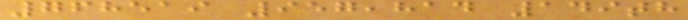768519 957,814 149th
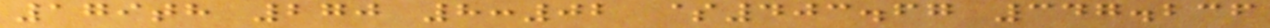179th 270 8:02 $403.67 347.236
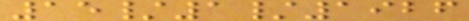15/1/1926
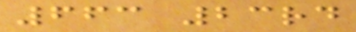663 23rd
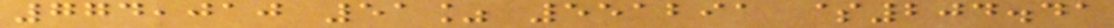774,010 51% 551291 $204.41
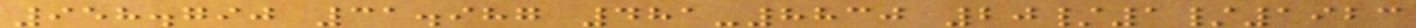958.790 31.987 481-8830 20/1/1923
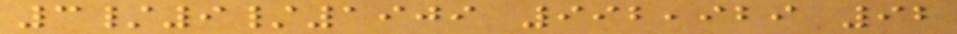3/9/1909 992,929 92
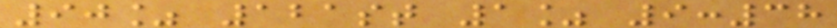90% 121st 1% 9:38
